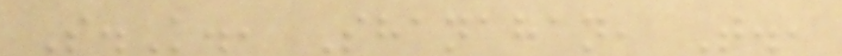S.K., Shanahan, T.,
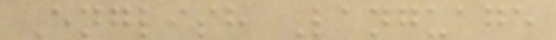English Language
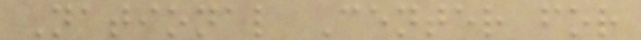National Center for
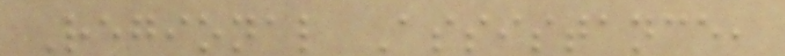Regional Assistance,
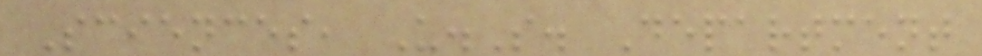Sciences, U.S. Department
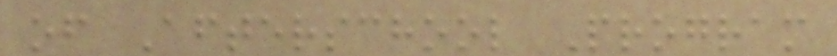of Afterschool Program
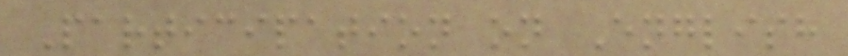Participation on English
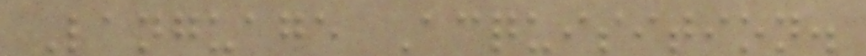Language Acquisition.
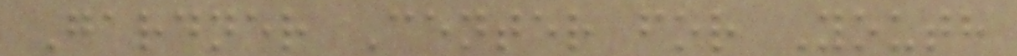Gardner Center for Youth
